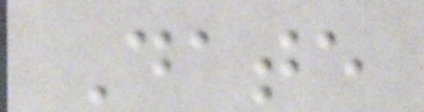Date
